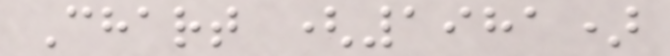Chart (1981)
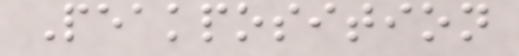Peakposition
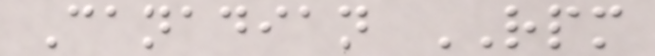Canadian RPM
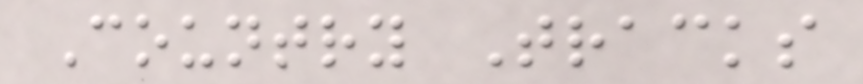Country Tracks
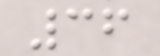36
